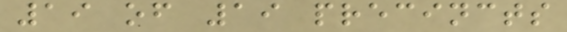19 of 19 precincts
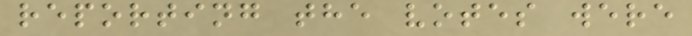reporting the votes were
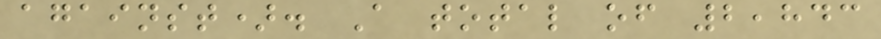against). A total of 2,843
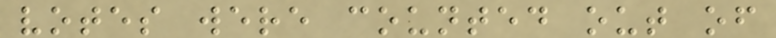votes were counted out of
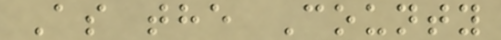As the County
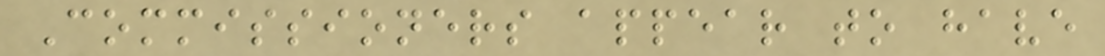Commissioners appear to have
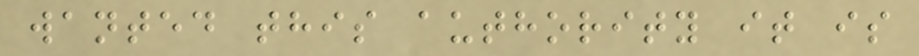wanted this authority it is
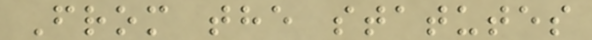From the statutes
